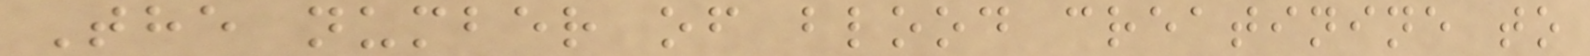The number of blood creatinine to
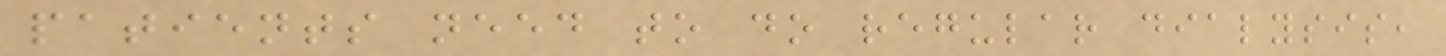patients need to do regular dialysis,
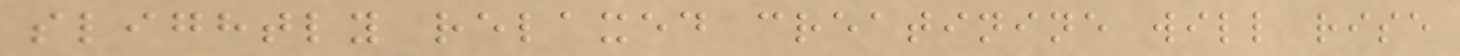slightly relaxed creatinine will rise
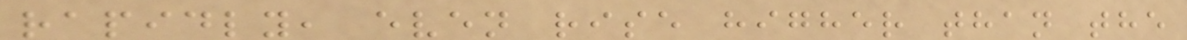rapidly, even rise higher than the
